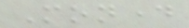Monday
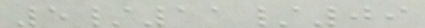5/11/09
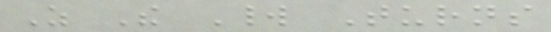As The World Turns
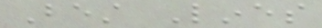Best Lines
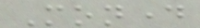Monday
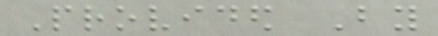Provided By
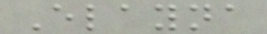Elayna
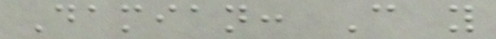Damian: Can you
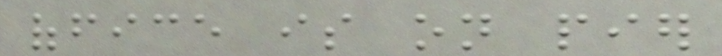office is on pier
